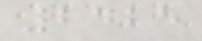2425
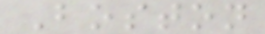Boston
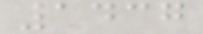1437
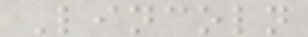Lincoln
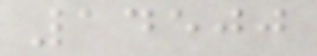14500
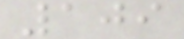109
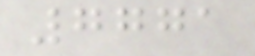7771
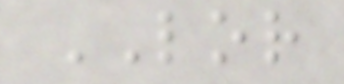LOR
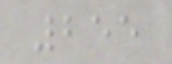255
